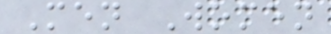Men Women
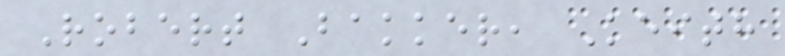Robert Bakker, Keith
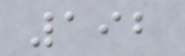192
